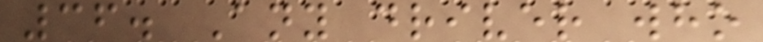36. Any driver who
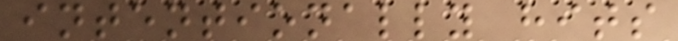intentionally hits
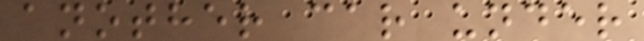another car under
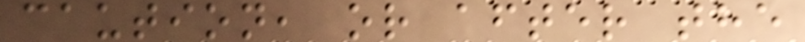caution, or after the
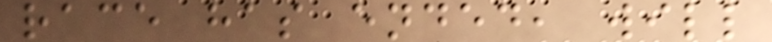race has ended, will
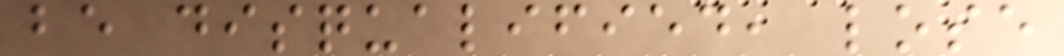be disqualified, lose
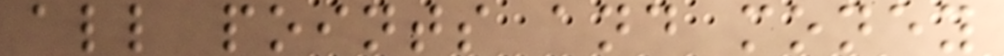all points and money
